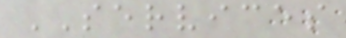SERVICES
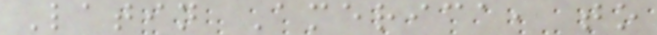Latin America, to
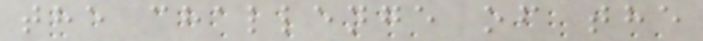the challenge of the
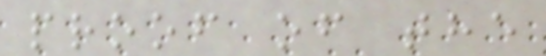proof of the
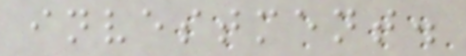investment.
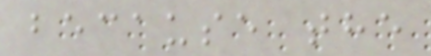because the
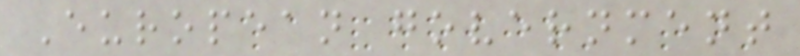European government
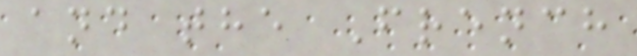and the French
